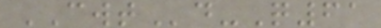CWTd-Q61
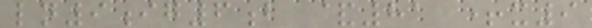ln9ig6b &81 +x9
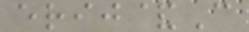erij&C
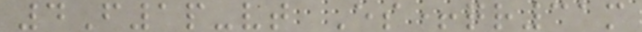4F1p-vt Es+qr31m
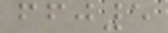ffj5
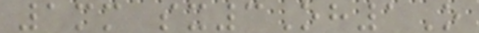1mm sx3Oh1O
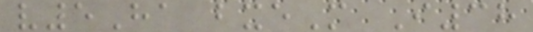v5Ha bxeM I38
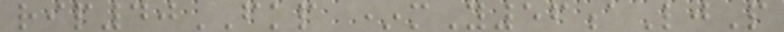rip40FKP *mY56aLjP
